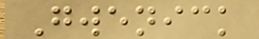Gwenick
